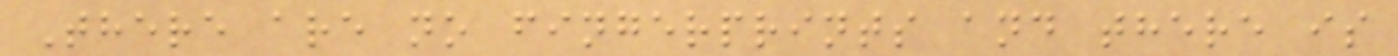There are no fingerprints and there is
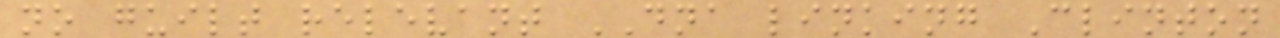no guilt relevant DNA linking Clinton
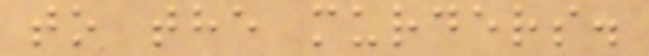to the murders.
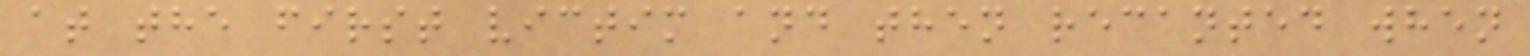at the first victim and then recanted when
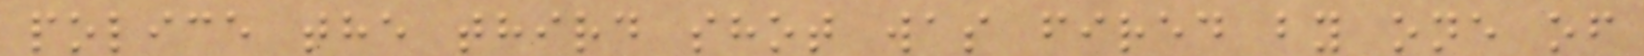police the third shot was fired by one of
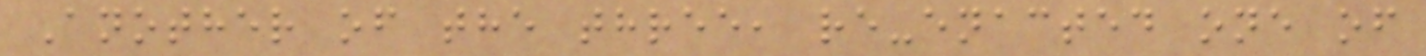Another of the three, re-enacted one of
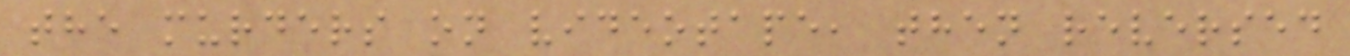the murders on videotape, then reversed
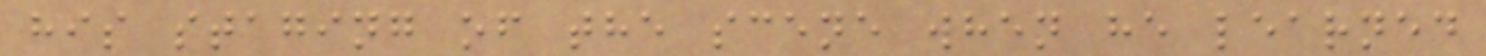his staging of the scene when he learned
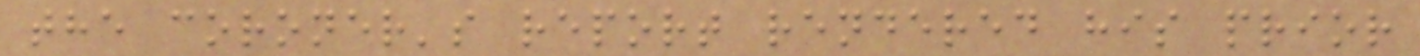the coroner's report rendered his prior
